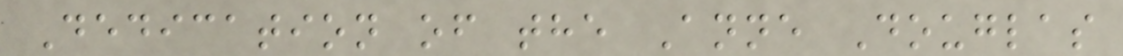Dedication of the Anne Douglas
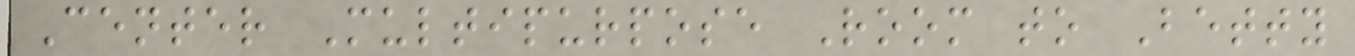Center Multipurpose Room to Betty
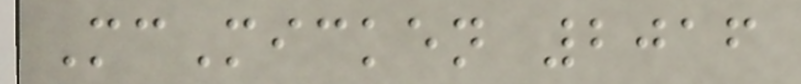McMicken 2016
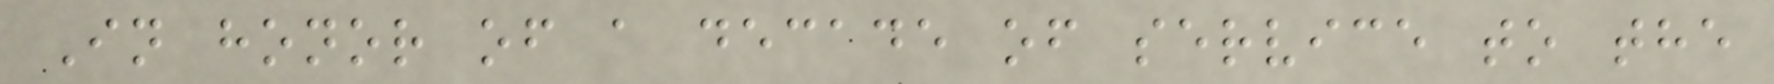In honor of a decade of service to the
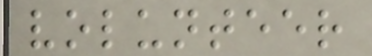volunteer
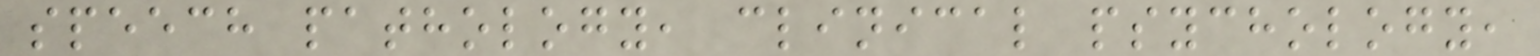speech pathology, clinical psychology,
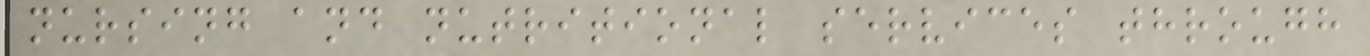nursing and nutritional services through
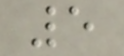5
